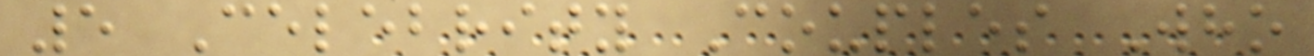5 Celebrity Couples Who
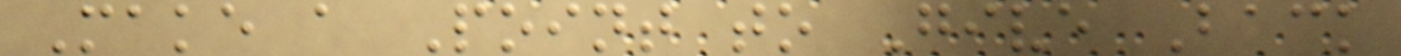Make a Point to Give Back
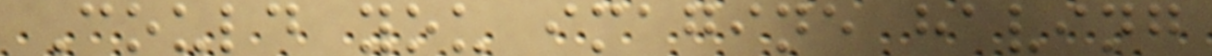Could you imagine having
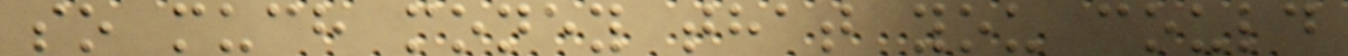so much money that you could
